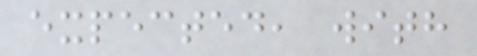expected, with
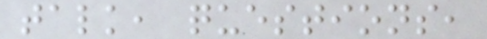talk, questions,
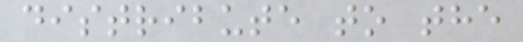distribute to the
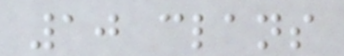10 clans
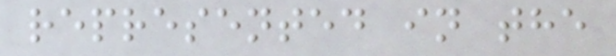represented in the
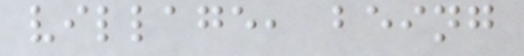village, being
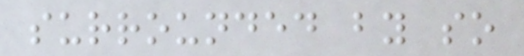surrounded by so
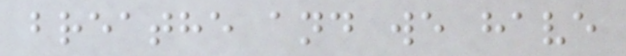breathe and we have
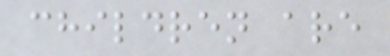children are
